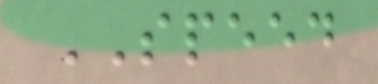SPEED
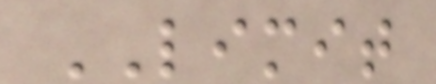LIMIT
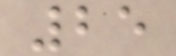25
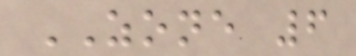ZONE 6
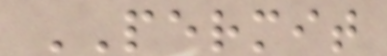PERMIT
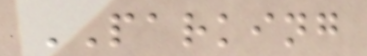PARKING
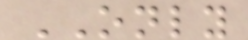ONLY
